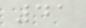41
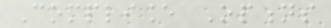Compliance Options
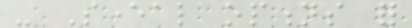- Several options for
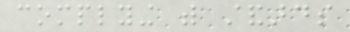complying with standards
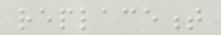replacement
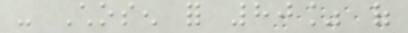- Chosen for 80% of
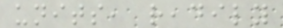units, readily
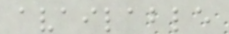available
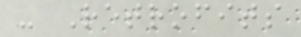- Retrofits
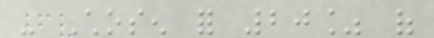- Chosen for 20% of
